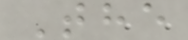The
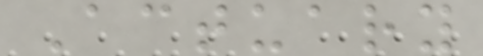Actuary
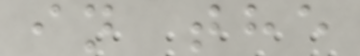in the
